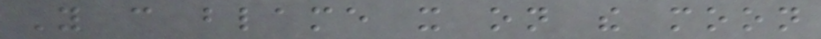You can blame it on the moon
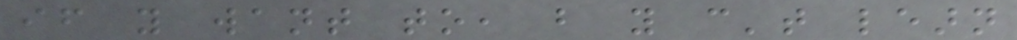if you want to, but you can't learn
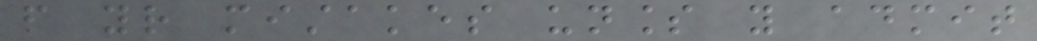from your mistakes unless you admit
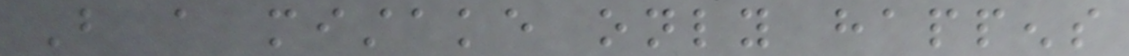But a mistake only happens
